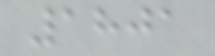1801
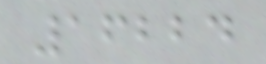16224
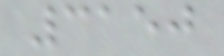3150
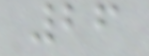26
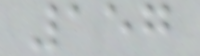157
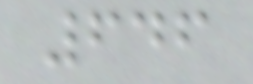646
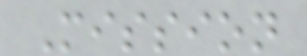Mission
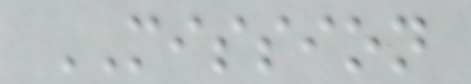MISSION
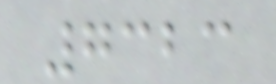7323
